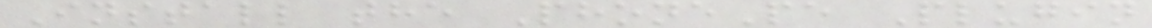Install the PhonePe Plugin
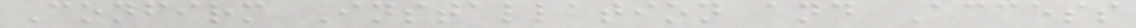Confirm Installation and Access
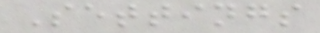Settings
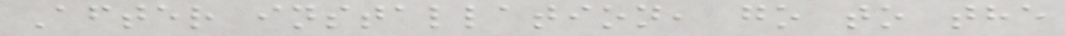After installation, go to the
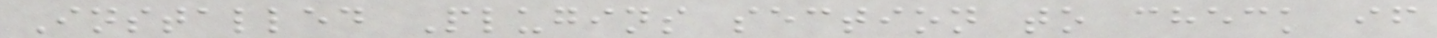Installed Plugins section to check if
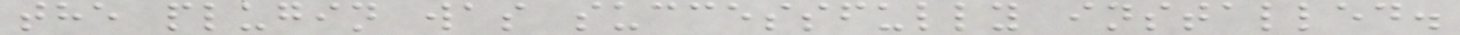the plugin was successfully installed.
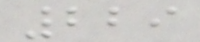229
